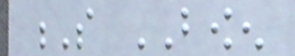S BOWEN
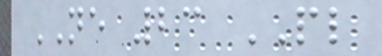NE 23 PL
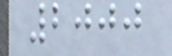2000
